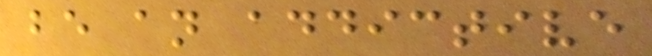be an addictive
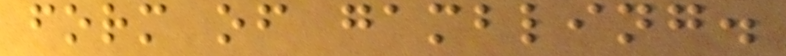form of gambling.
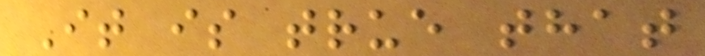It is true that
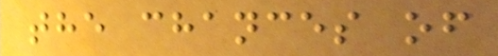the chances of
